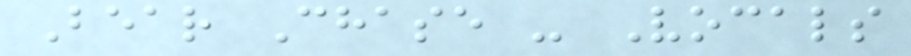Bear Chase - Vocals
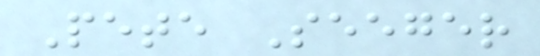Pete Seeger
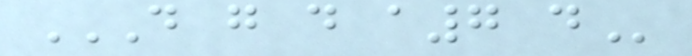D G D A7 D
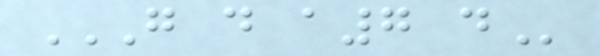G D A7 D
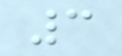3
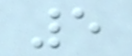5
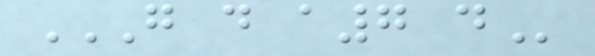G D A7 D
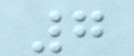7
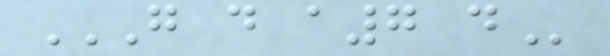G D A7 D
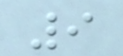9
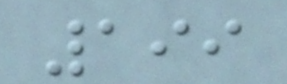199
